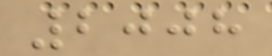2008
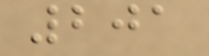201
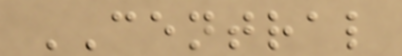CENTRAL
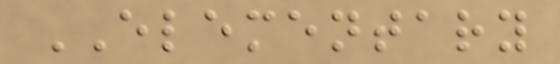ELEMENTARY
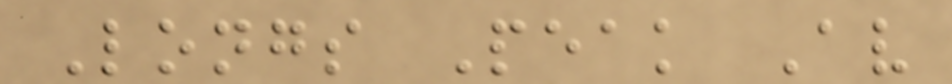Longs Peak Av
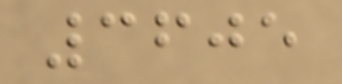3605
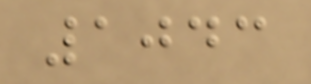1043
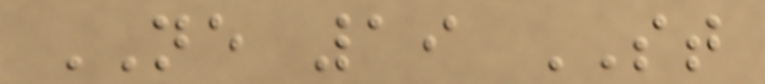NE 19 ST
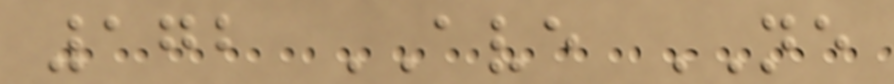172 AVE NE
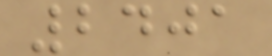2401
